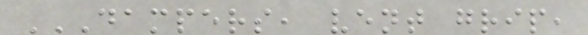DAMPERS, VENT GRIP,
